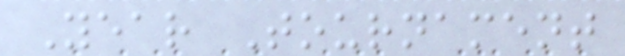Year Tournament
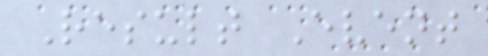Result Event
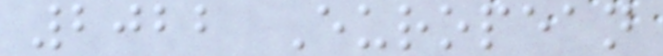2022 European
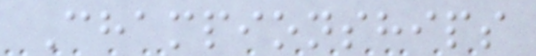Championships
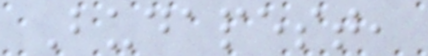Budapest,
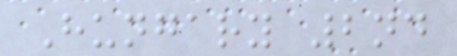Hungary 2nd
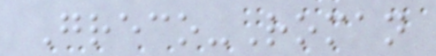Greco-Roman
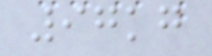97kg
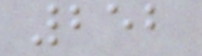252
